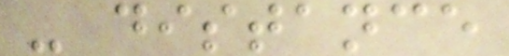- distance
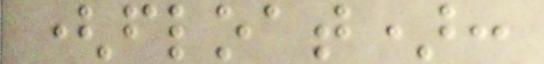(float):
